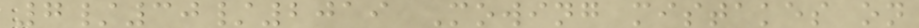7/30/2019 Mowing mistakes on
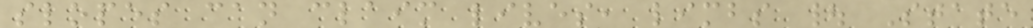slopes can claim lives, limbs | State
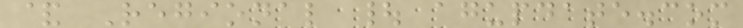& Regional | agupdate.com
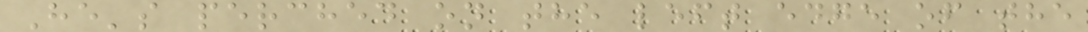He's perched on the left edge of the
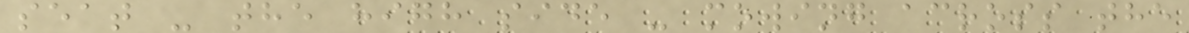seat - the high side - mowing across the
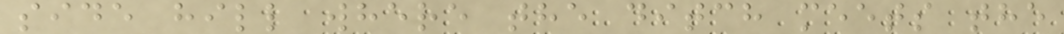side hill where the ditch meets the
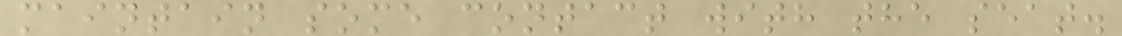maintain some contact with the seat.
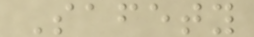Safety
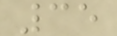35
